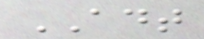ADT
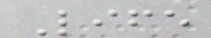Life
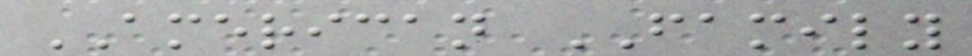AMERICAN FAMILY
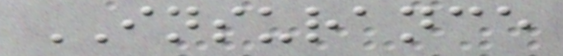INSURANCE
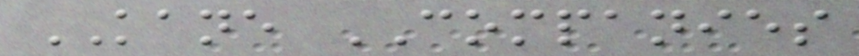KANE COMPANIES
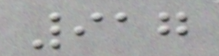917
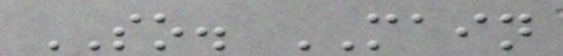SO. MAIN
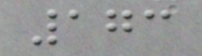173
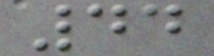44
